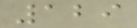129
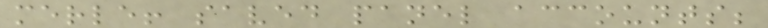merle! saved panel accounts;
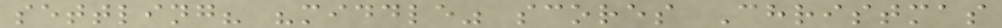settling? "middle" scores Christmas
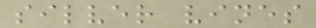silver vines
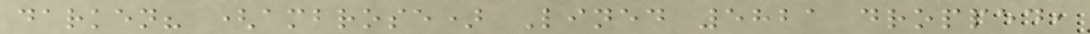darken? (ambrose) Lined 5821 dropped,
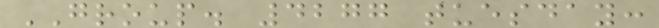GROUP. 4277 tuesday:
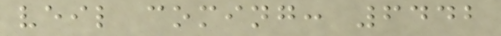veil coming: 6442
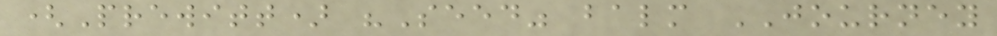(Prewitt) "Seed" balm JOURNEY
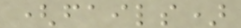(fails)
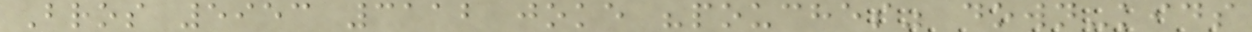Bros 5953 3112 joke "pouches" down-kids
